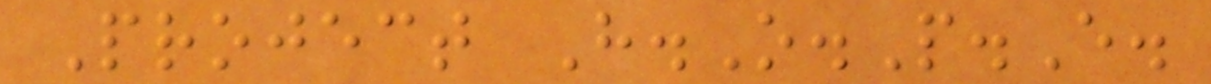Project H.O.P.E.
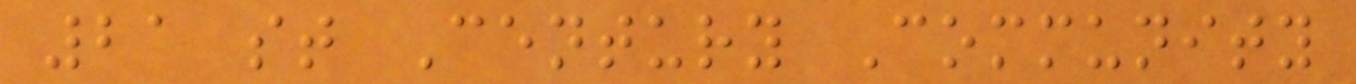21 st Century Community
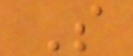S
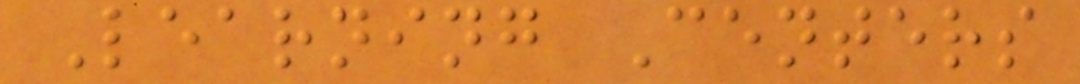Learning Centers
